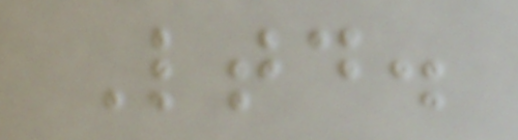Ltd.
